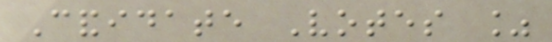Candidate Votes %
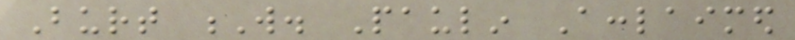Burt W. Paulin Acclaimed
